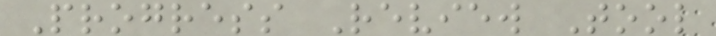Progress Review Tool
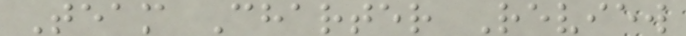Team Charter Review
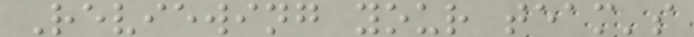Reviewing your team's
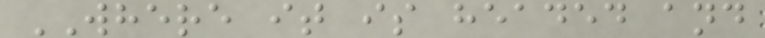WHERE it is headed and
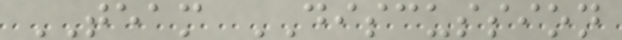TEAM DISCUSSION
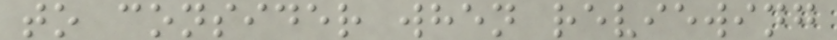to consider when reviewing
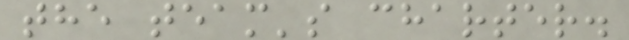the team's charter.
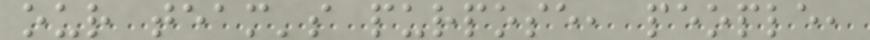our team's purpose, people,
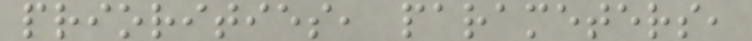priorities, parameters,
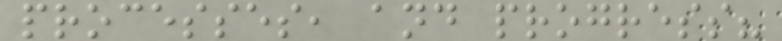processes, and progress?
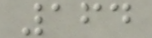164
